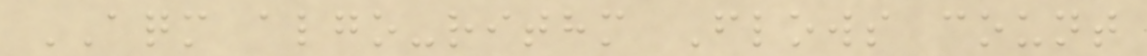AQM algo-rithm Flows count
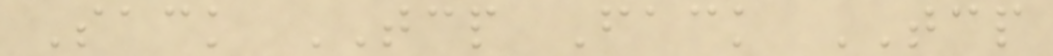Sack TCP Fack TCP
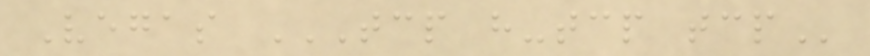Vegas TCP H-TCP TCP
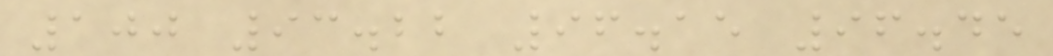100 93.22 96.15 96.45
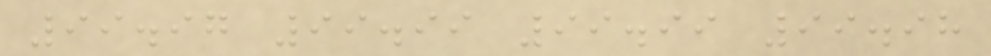99.97 99.99 99.99 99.98
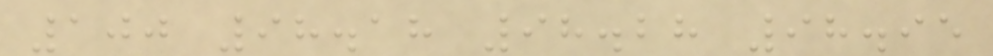100 98.18 98.28 98.95
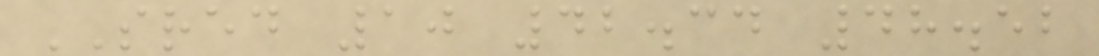SRED 10 42.34 48.52
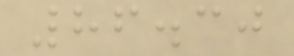86.30
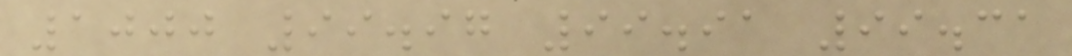1000 99.97 99.91 99.31
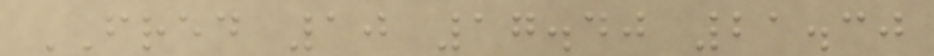FRED 10 17.40 21.30
